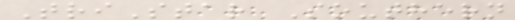TriStar Southern
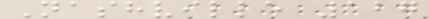Nashville 127
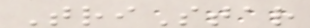TriStar
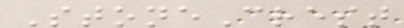StoneCrest
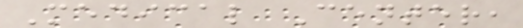Medical Center,
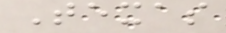Texas
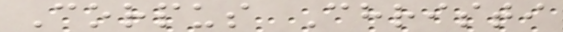Corpus Christi
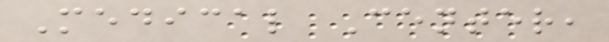Medical Center,
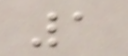1
